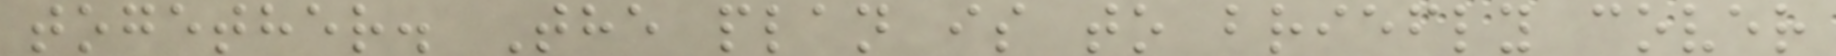together. The plan is to briefly cover
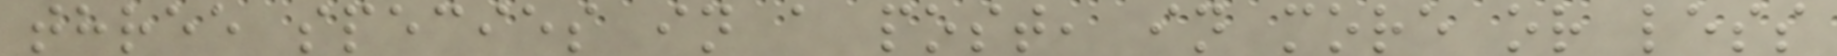three species in a post, in more or less
